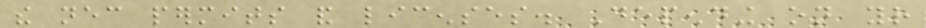the necessary permits and licenses. Depending on your
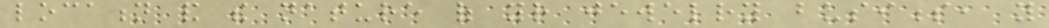location and the nature of your jewelry business, you
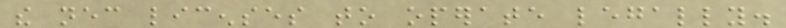the necessary licenses to operate legally.
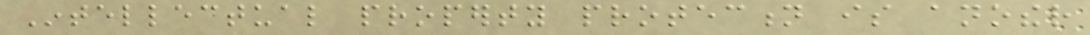Intellectual property protection is another
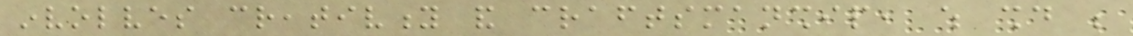involves creativity and craftsmanship, which should be
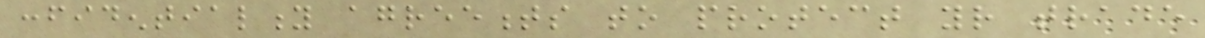confidentiality agreements to protect your trade
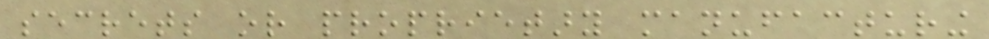secrets or proprietary manufacturing
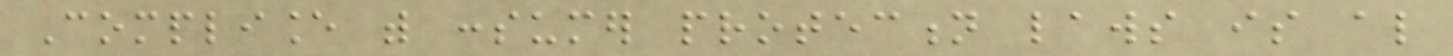Compliance with consumer protection laws is also
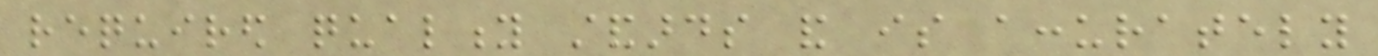required quality standards and is accurately
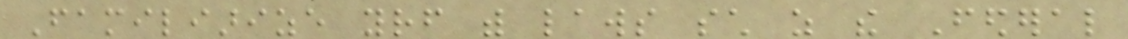Familiarize yourself with laws such as the Federal
